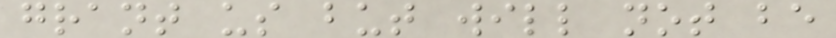grant us but will not be
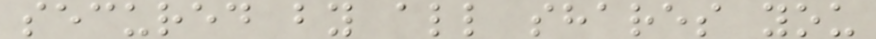secured by all shares you
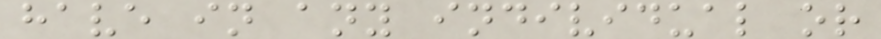have in any individual or
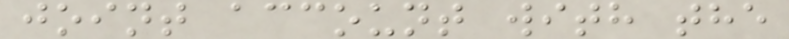joint account with the
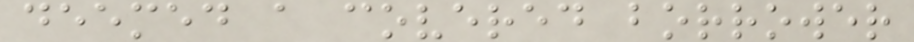deemed a covered borrower
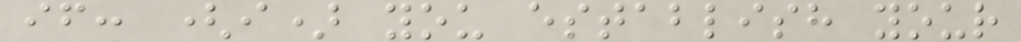if: (i) you establish your
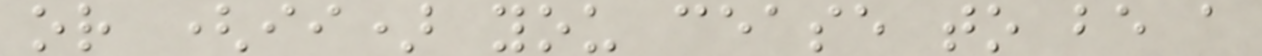or (ii) you cease to be a
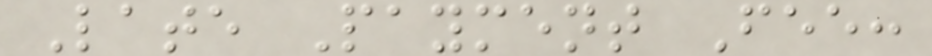Late Payment Fee:
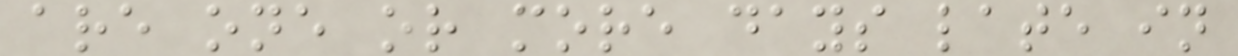are one or more days late in
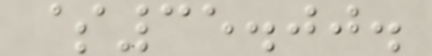$35.00.
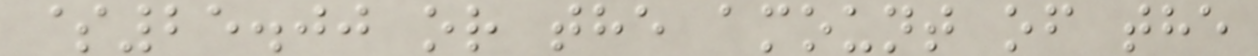$25.00 or the amount of the
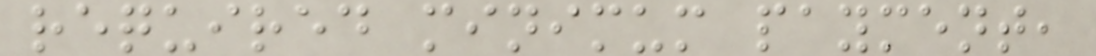required minimum payment,
